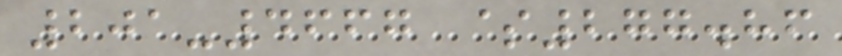201-4667 $277.86
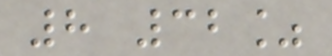8 32%
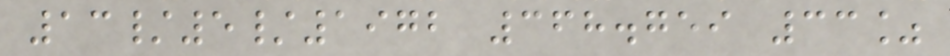13/5/1972 368.759 33%
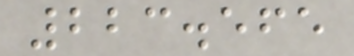223.565
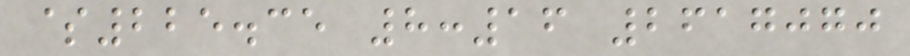$225.35 8:16 2617070
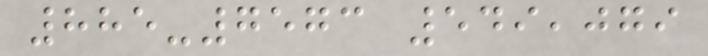885-7573 549,079
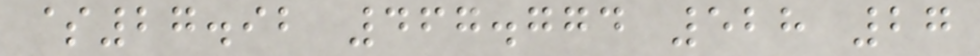$27.92 467.774 528 27
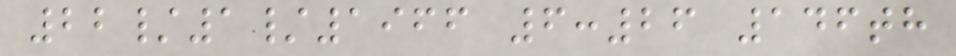22/1/1966 6:26 146th
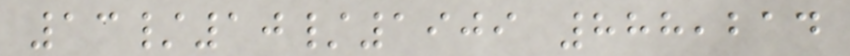13/10/1909 888,214
